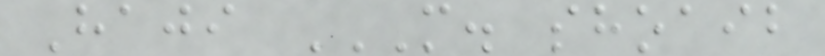Haji M. SHOAIB
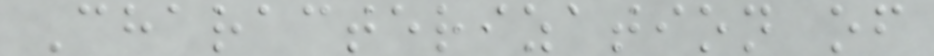Characterization of
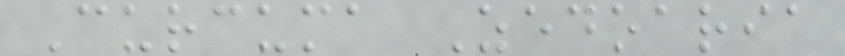Curcuma Zedoaria
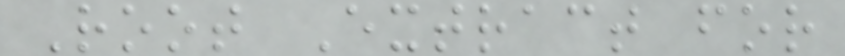Root Extract for
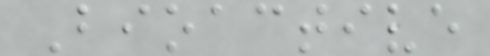Bioactive
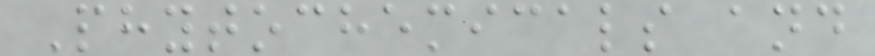Phytochemicals and
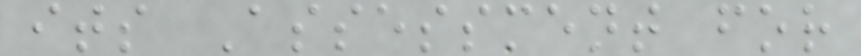its Assessment for
